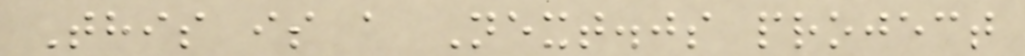This is a Next.js project
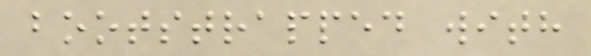bootstrapped with
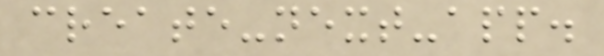create-next-app.
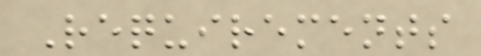Requirements
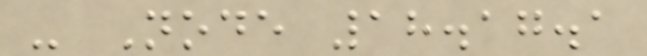- Node 18.17.1
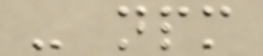- npm
